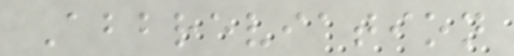Abbreviation
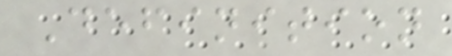Definition
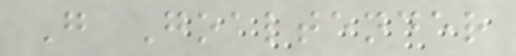G Goaltender
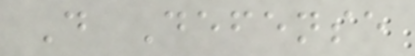D Defense
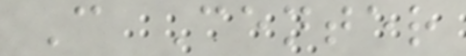C Center
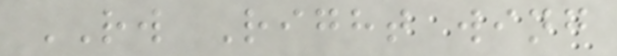RW Right wing
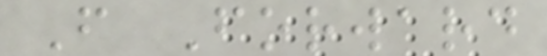F Forward
